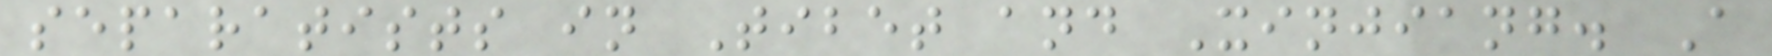separatists in Tibet and Xinjiang. A
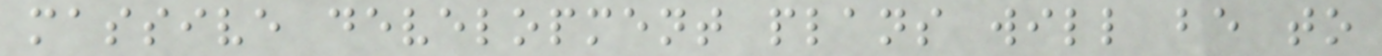massive development plans will be to
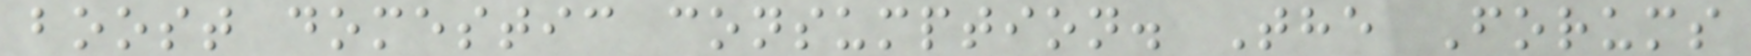boost domestic consumption. The Forums
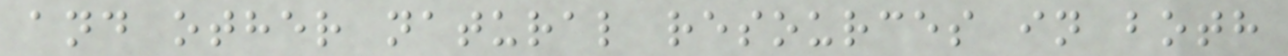and other natural resources in both
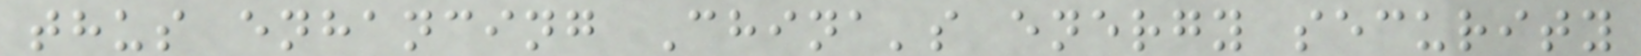thus enhancing China's energy security
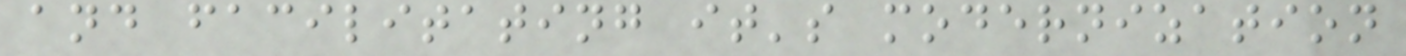and facilitating it's modernization
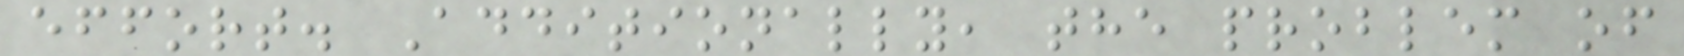effort. Additionally, the problem of
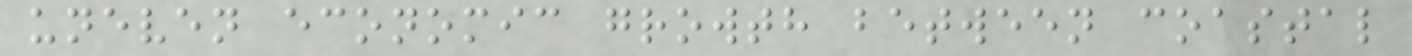uneven economic growth between coastal
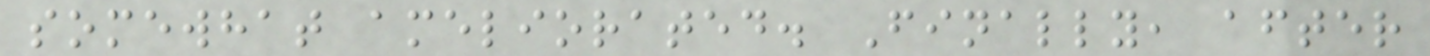somewhat ameliorated. Finally, after
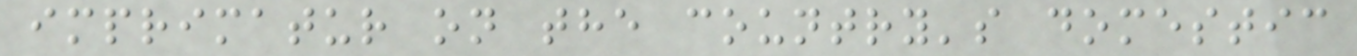imprimatur on the country's domestic
